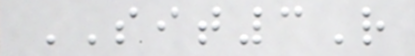SIT3R
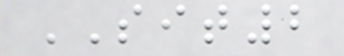SIT2
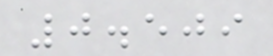0.509
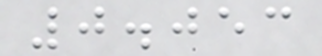0.053
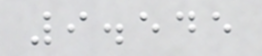9.545
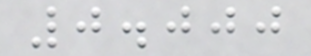0.000
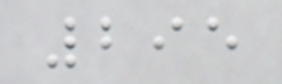295
